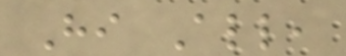Hi All,
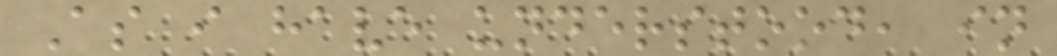As i have understood, in
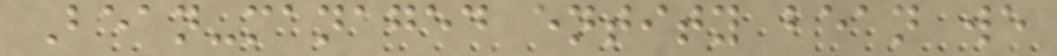Bean-managed entity bean we
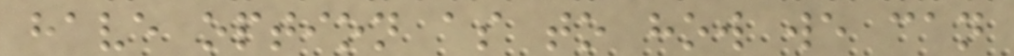have option as to how we can
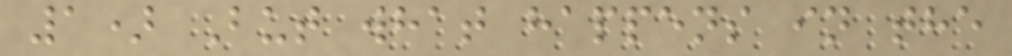1) But what happens in the
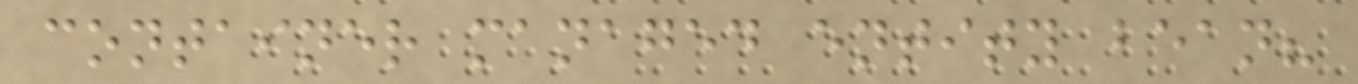container managed entity bean?
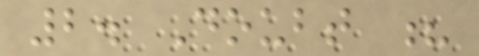2. Doubt ?
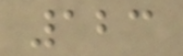123
